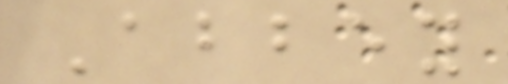Abbey
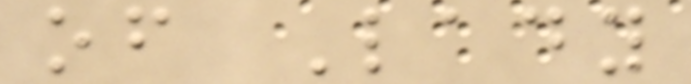of Lady
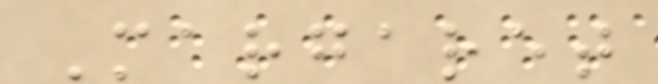Margaret
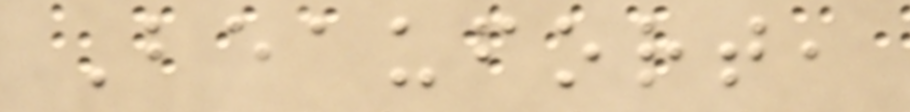Beaufort,
